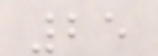25
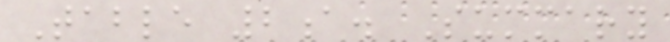Table 2a. Summary
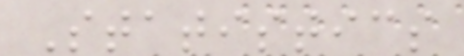Statistics
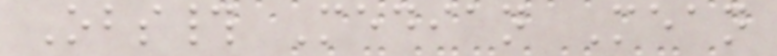Obs# Median Mean
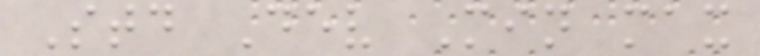Std Dev Min max
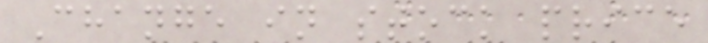Change in stock price
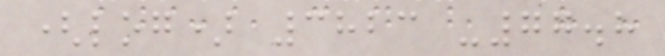(log) 3823 -77.8
